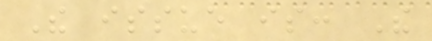The issue is: The
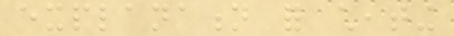explanation for cheating
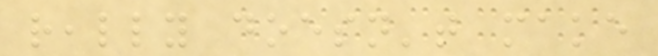really doesn't make
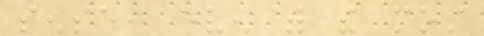sense, even with the most
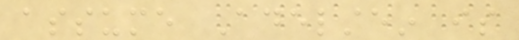assume Adelstein is
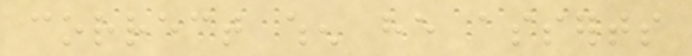correct when he asserts
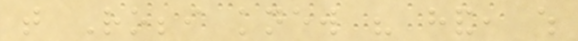that Robbi knew his hand, which
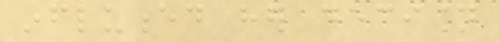influenced her decision
